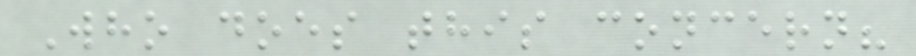Who does this concern?
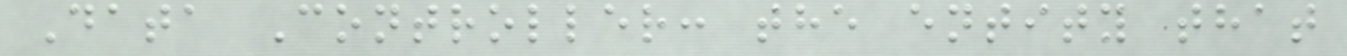Data Controller: the entity that
